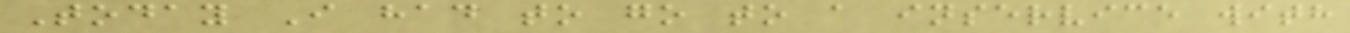Today I had to go to a inservice with
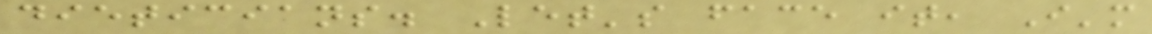dieticians. Let's face it, I'm
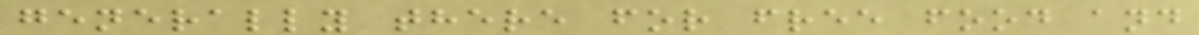generally there for free food and
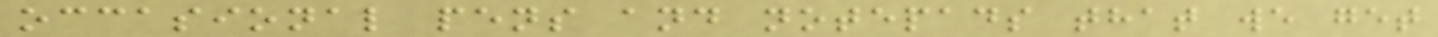occasional pens and notepads that we get
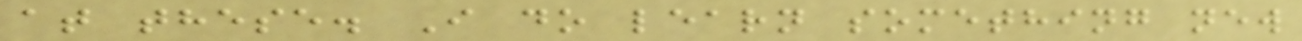at these. I do learn something new
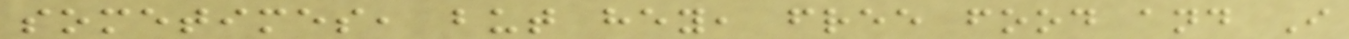sometimes, but hey, free food and I
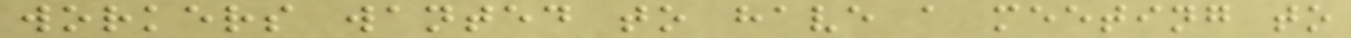workers wanted to have a meeting to
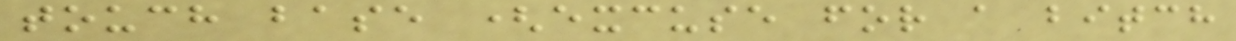touch base (excuse for a bitch
